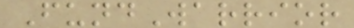FundWarrior
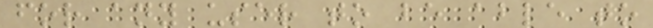for any user to be able to
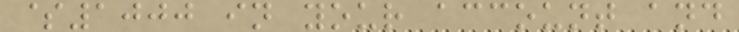$1000 in your account and
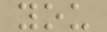you
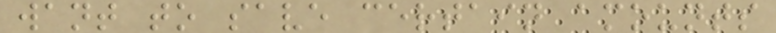want to save certain amounts
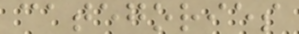categories
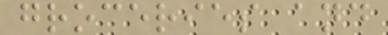groceries and
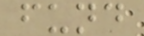fund
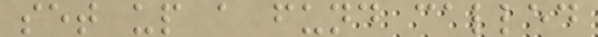set up a fund called
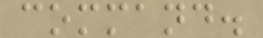command.
